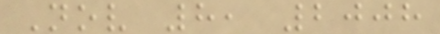Nov 8, 2008
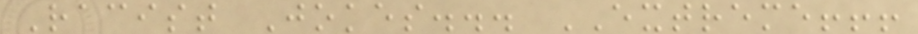Racist Jokes... EXTREME!!!
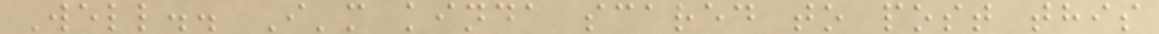Well.. I'm kinda scared to post this
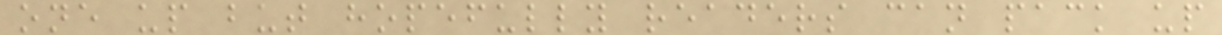one up but hopefully readers can pack up
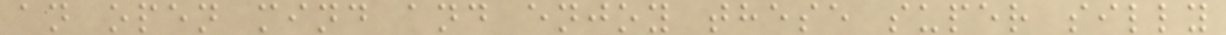an open mind and enjoy these super silly
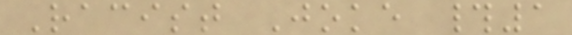Racist Joke #1
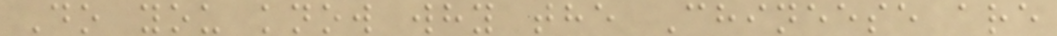Do you know why the Chineese are
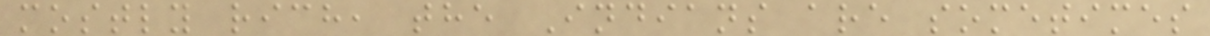mostly rich, the Indians are sometimes
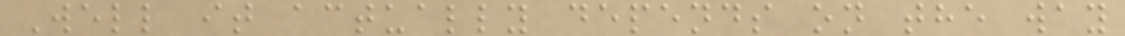Well it actually depends on the way
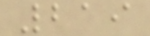219
